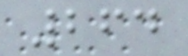264
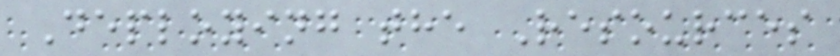Deploying the Resources
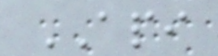API
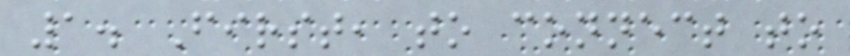1. First, to connect to
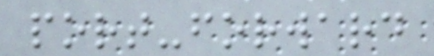port-forward
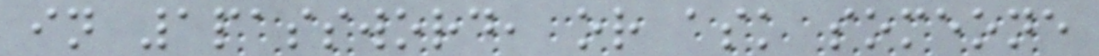in 1password, or ask someone
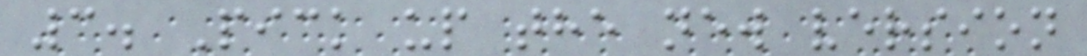3. Pick up the new version
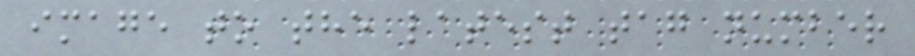image to the latest tag number
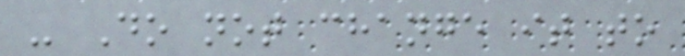- Do not change it to
